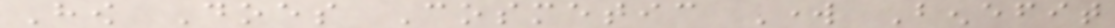How Does Cosmetic Work Benefit
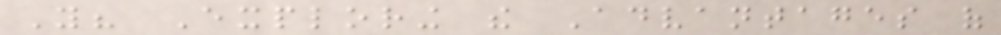You? Exploring the Advantages of
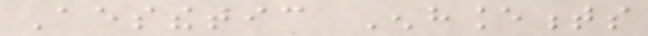Aesthetic Enhancements
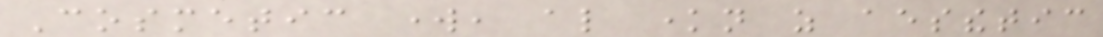Cosmetic work, also known as aesthetic
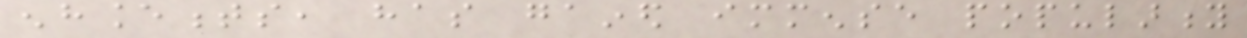enhancements, has gained immense popularity
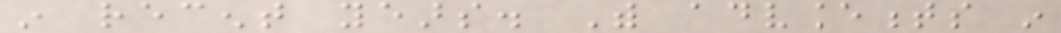in recent years. With advancements in
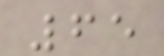65
